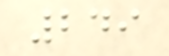249
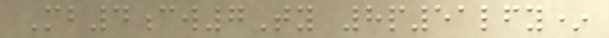Mb4cw7Ty 8p51lfy*
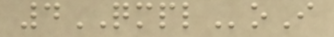4QMPLoI
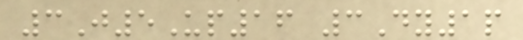3J5Up16 3Dy1p
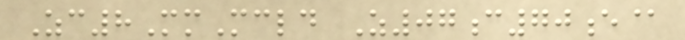Zc8MmMcld Z07c70e@
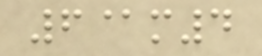6@m4
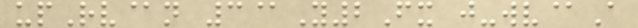upRv@n 3@Y2Fx j-wv@A
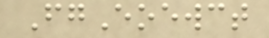FgEoewct
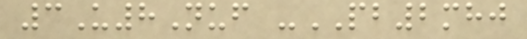3U8Nuf -PB2mhj
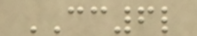CC6l
